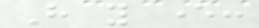Have you ever:
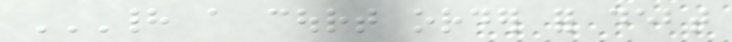HAD A COURT ORDER FOR DEBT
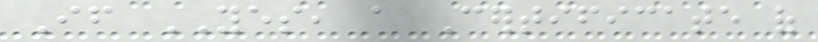If YES, a Certificate of
